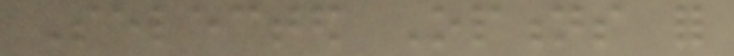Selected Options for
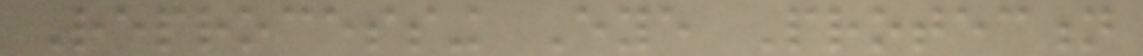Reprocessing Eye Protection
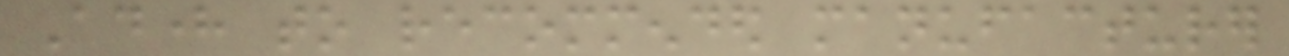Adhere to recommended manufacturer
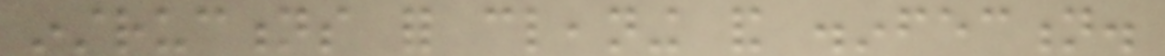instructions for cleaning and disinfection.
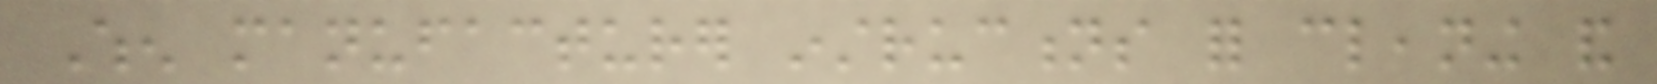When manufacturer instructions for cleaning and
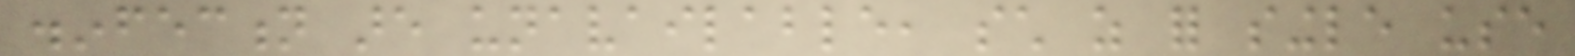disinfection are unavailable, such as for single use
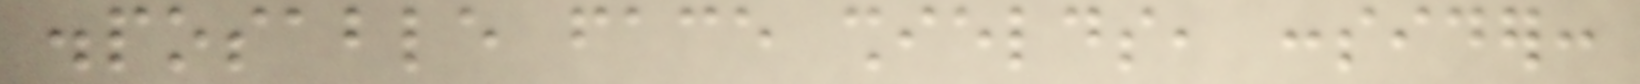disposable face shields, consider:
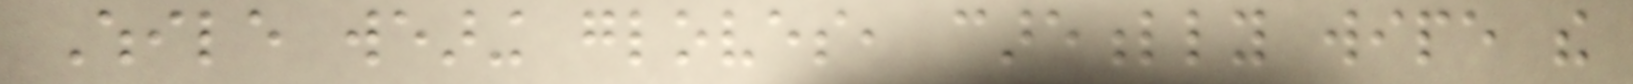While wearing gloves, carefully wipe the
